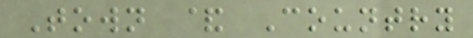Town & Country
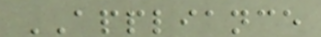APPLIANCE
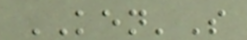KEN'S
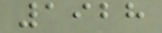1928
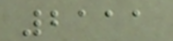2111
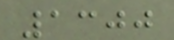1300
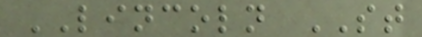LINCOLN ST
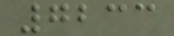7233
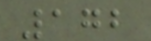172
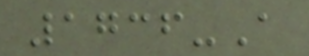1736-A
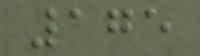175
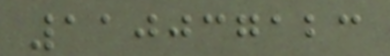110037123
